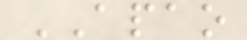APAO
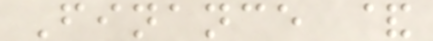Finance &
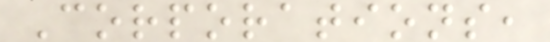Corporations,
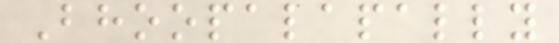Bhoopalapally
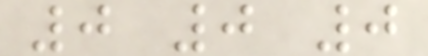0 0 0
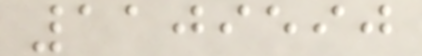1109590
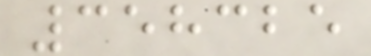358325
